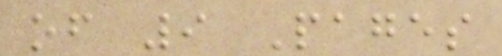of 9 Pages
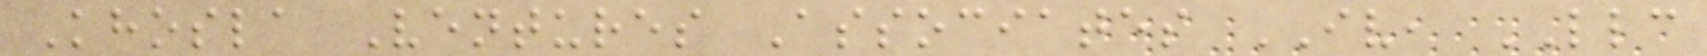Khosla Ventures Associates IV, LLC
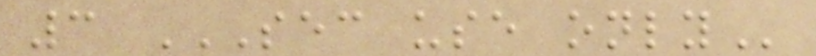3 SEC USE ONLY
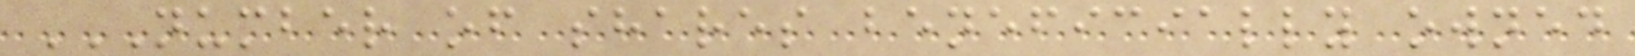NUMBER OF SHARES BENEFICIALLY OWNED
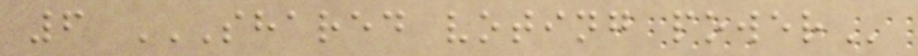6 SHARED VOTING POWER
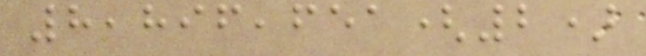8,896,651(2)
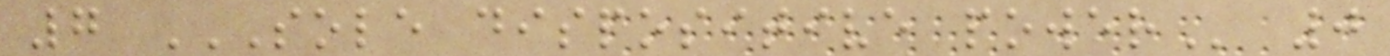7 SOLE DISPOSITIVE POWER 0
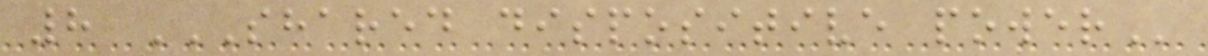8 SHARED DISPOSITIVE POWER
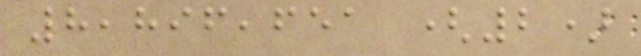8,896,651 (2)
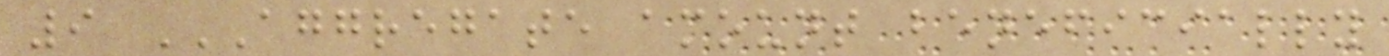9 AGGREGATE AMOUNT BENEFICIALLY
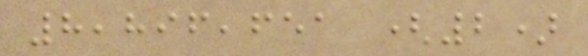8,896,651 (2)
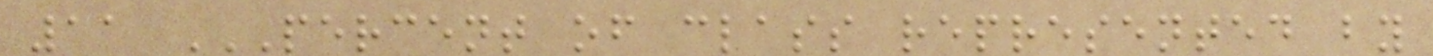11 PERCENT OF CLASS REPRESENTED BY
